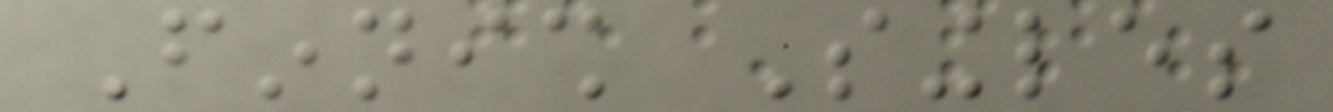Finnish Singles
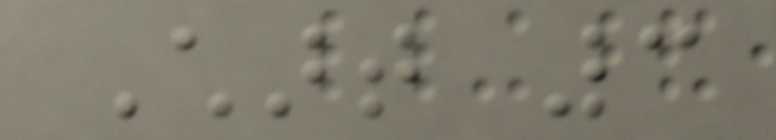Chart 3
